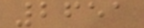2651
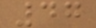47
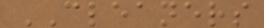CLEANERS
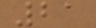21
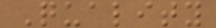Quality
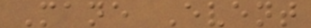Mane Event
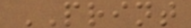PRINT
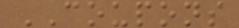COUPONS
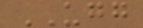UGG
